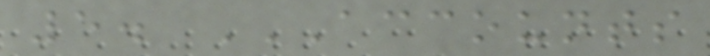5. ACCOUNTS
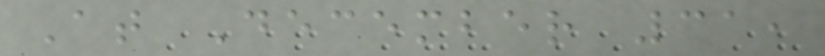At December 31,
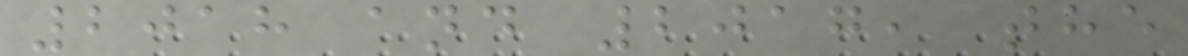2018 and 2017, the
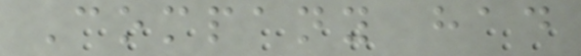Company had
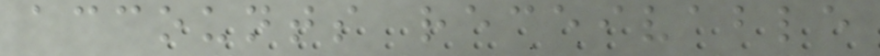accounts receivable
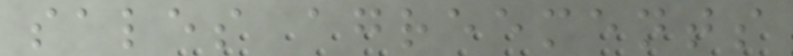sales agreements
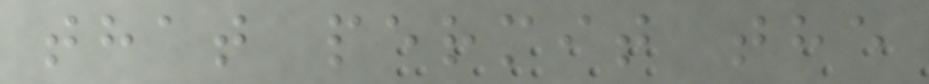that permit the
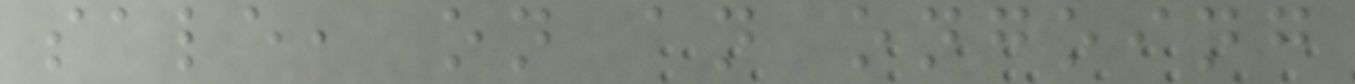sale, on an ongoing
